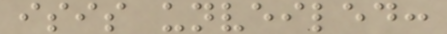isis unveiled:
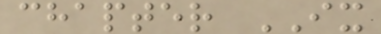chapter IX
